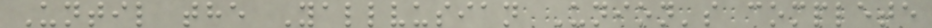Until the Yallvusian Union's complete
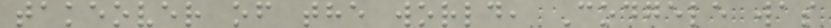takeover of the world, Codgele was
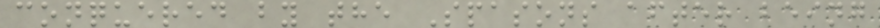conquered by the Spasons after being
